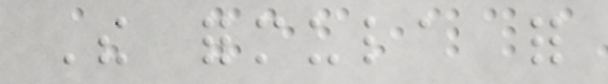The formula for
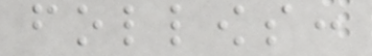follows:
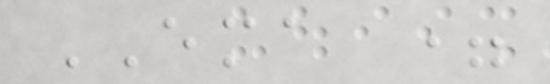EMA =
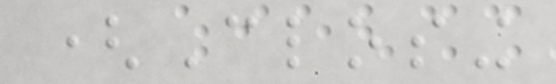(Closing
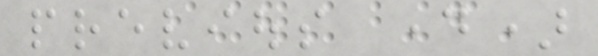previous day)
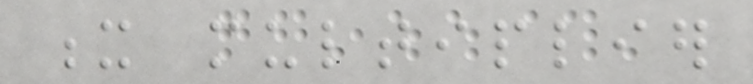x multiplier
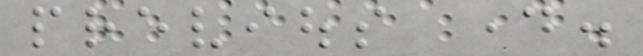previous day.
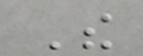The
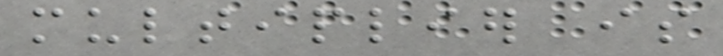multiplier is
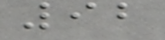92
